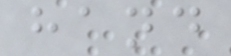hand
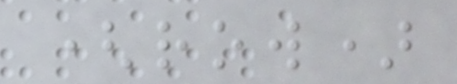(row)
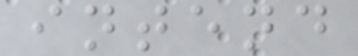intend
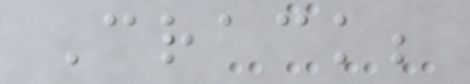Crack;
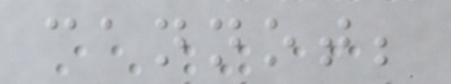cannot;
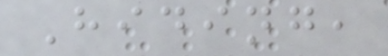Hiding,
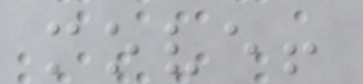move!
